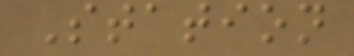Station
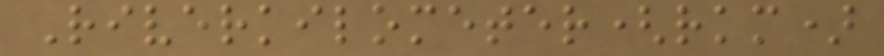Riverkilometer(rkm)
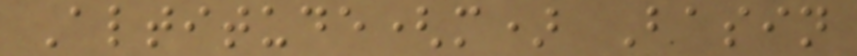Altitude(m) Basin
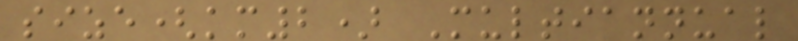size(km2) Multiannual
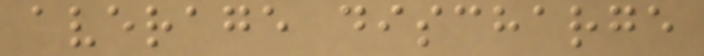average discharge
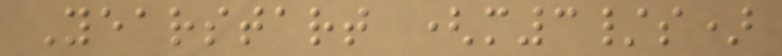Yearstart (m3/s)
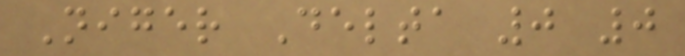Niger Delta 0 0
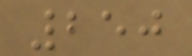250
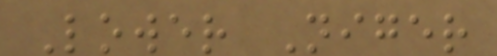Lower Niger
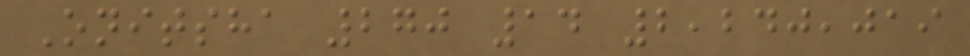Onitsha 270 14 2,240,019
